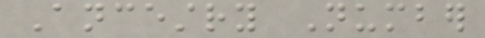Ancestry Number
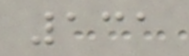131
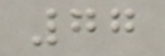77
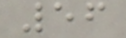56
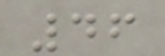46
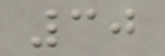30
